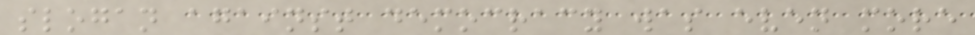slogan against democracy was even more
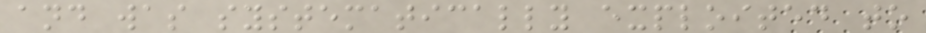and was systematically exploited to
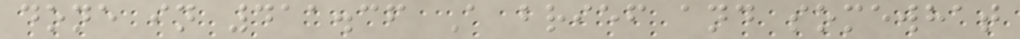done in 411.36 A brief and somewhat
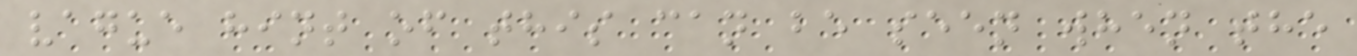vague hint of this can be seen when the
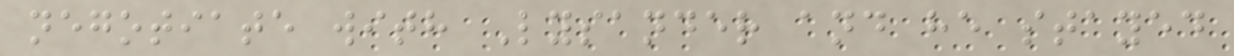negotiate with Lysander and he stayed
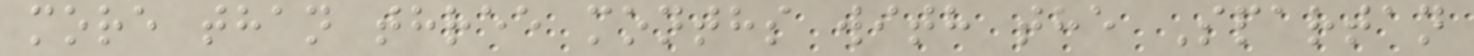more than three months with the Spartan
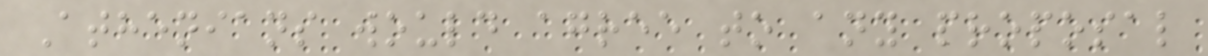Athenians would agree to any proposal
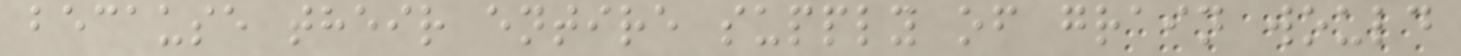because their entire supply of grain would
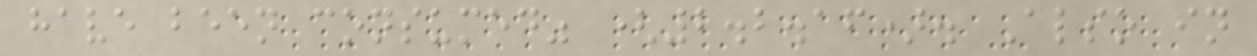have been consumed" (2.2.16). Also in
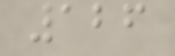126
